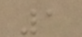1
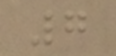7
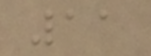11
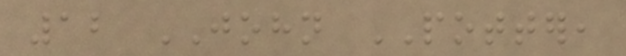12 JOHN POTTER,
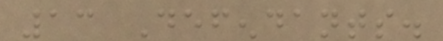13 Defendants.
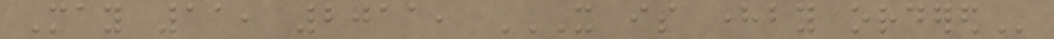May 11, 2011, IT IS HEREBY ORDERED
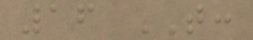16 THAT:
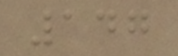147
